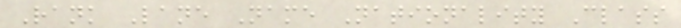Rank Lane Name Nationality Class
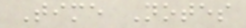Time Notes
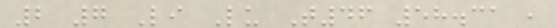2 7 Li Lu T46 58.31 ,
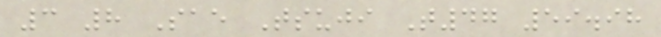3 8 Sae Tsuji T47 59.98
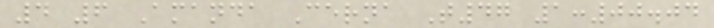4 6 Amanda Cerna T47 1:00.04
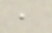,
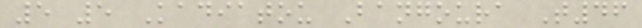5 5 Kadiatou Bangoura T46
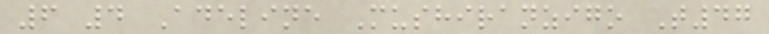6 4 Adeline Mushiranzigo T47
